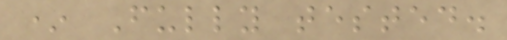* Fully tested.
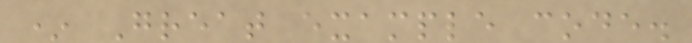* Great example code.
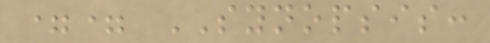== SYNOPSIS:
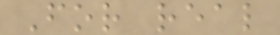For real
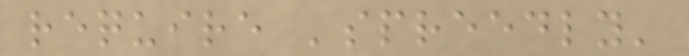require 'spreedly'
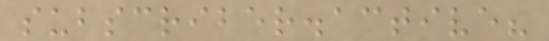subscriber.active?
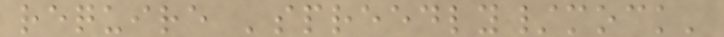require 'spreedly/mock'
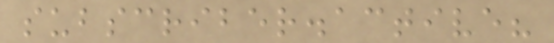subscriber.active?
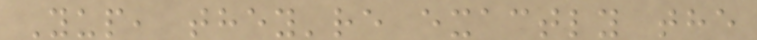Yup, they're exactly the
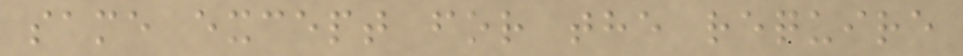same except for the require
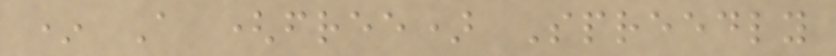* A (free) Spreedly
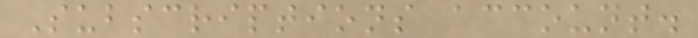Subscriptions account.
